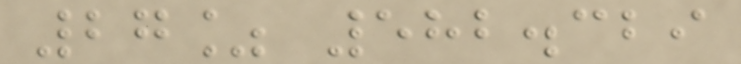27% 582.329
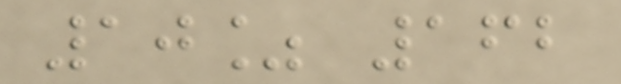10% 162
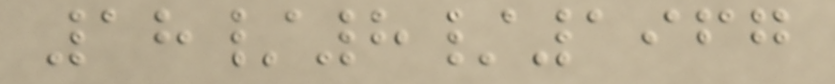18/8/1967
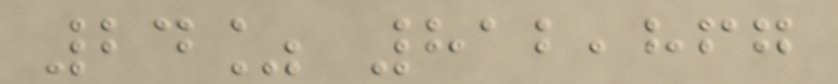24% 812,867
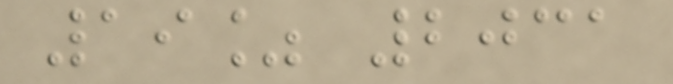19% 2031
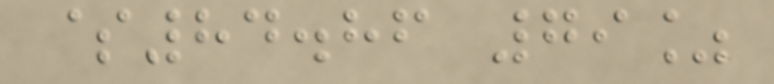$84.86 79%
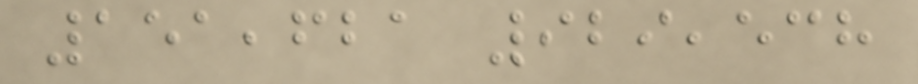151,621 929,538
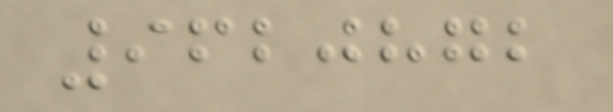9620872
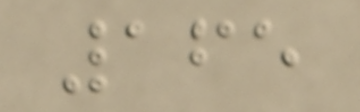165
